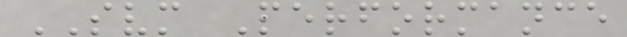SVM Performance
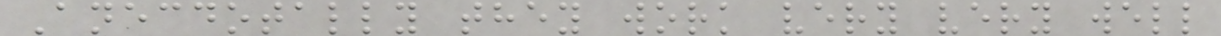Anecdotally they work very very well
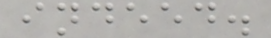indeed.
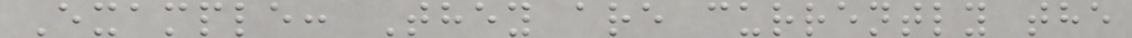Example: They are currently the
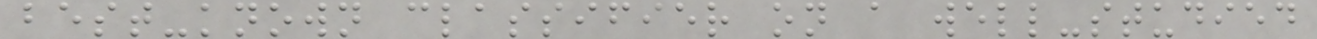best-known classifier on a well-studied
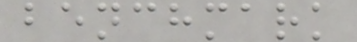benchmark
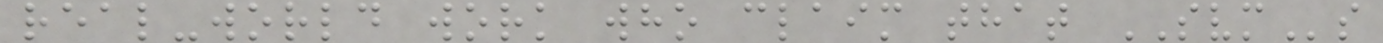real-world work who claim that SVMs
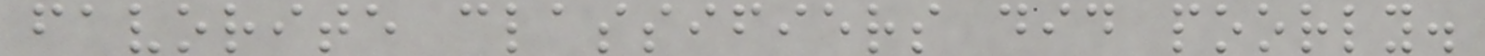favorite classifiers did poorly.
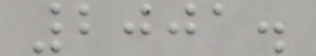2001.
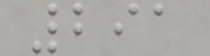291
